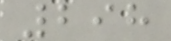298
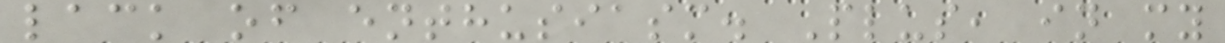lack of enthusiasm. Plus, in my
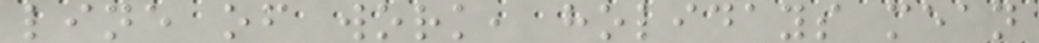line of work, holidays mean
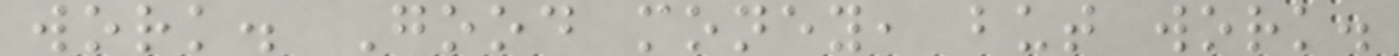work. Good money, but work.
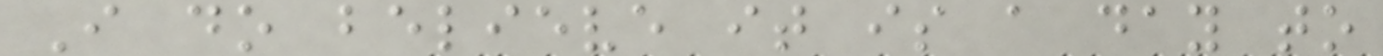I do believe it is a day to
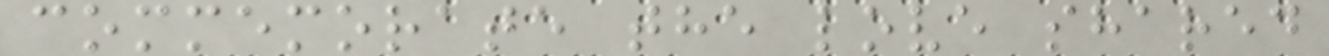commemorate the love shared
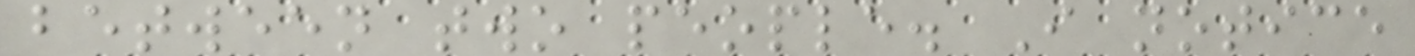between two people. I notice
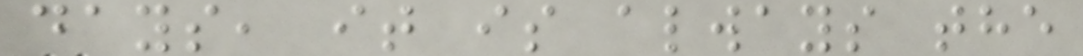days, it is always the
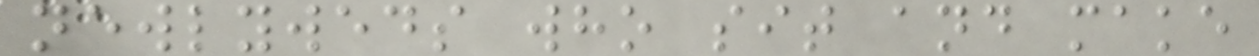newlyweds who sit and make
